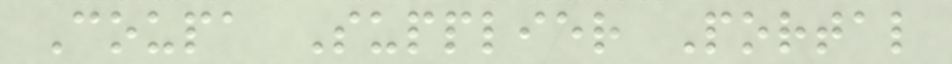Coupa Supplier Portal
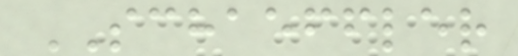SCHAEFFLER
